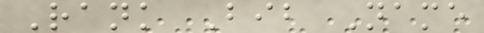Rank Bib Name
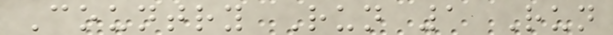Country Run 1 Run
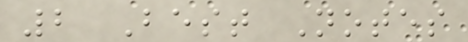2 Best Notes
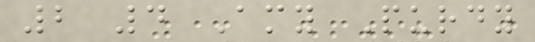2 4 Amy Purdy
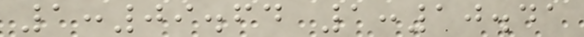1:09.64 1:10.41
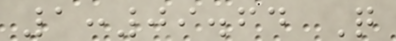1:09.64 Q
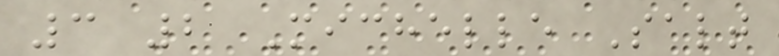3 2 Michelle Salt
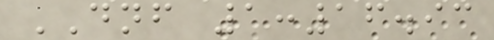DNF 1:16.93
